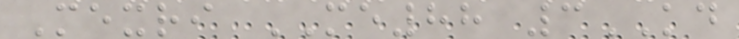Mexri ME88 3KD
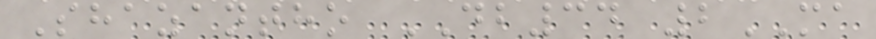Shazantho DB34 2MA
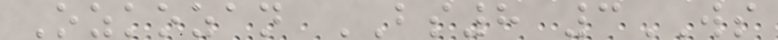Ozkozan BS8 3WS
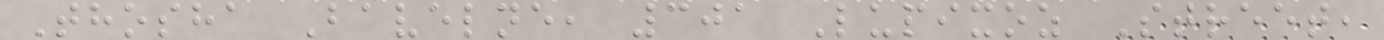Thosha Bavelne, 301 Lupixoz Street,
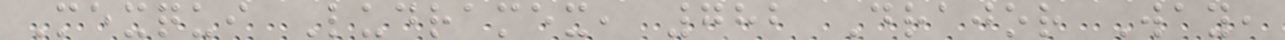Mexqui Ludramex, 782 Drajor Way,
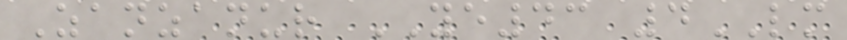Zanzanur YE43 4LM
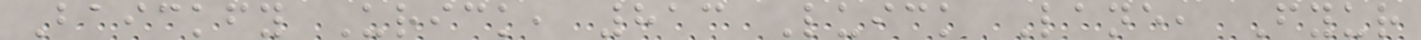Baickfy Urick, 813 Luick Lane, Fyur
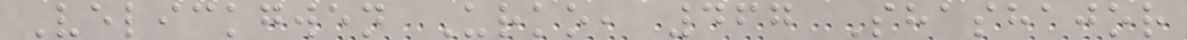Velickgwen Urko, 467 Shashajor
